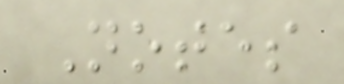Notes
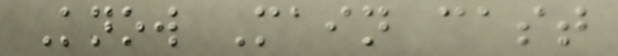Know Main cast
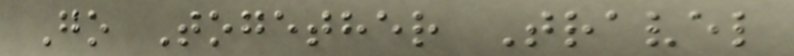Go Together Travel
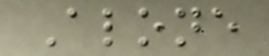Alone
